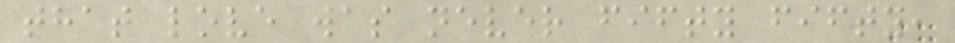that love was never fifty fifty,
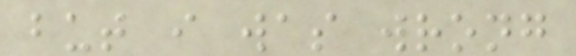but i was wrong
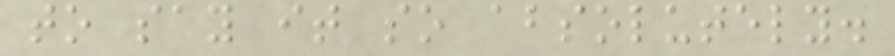to say it so absolutely.
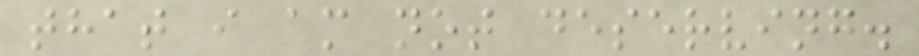that i am not deserving.
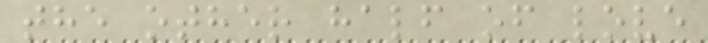the other half of love
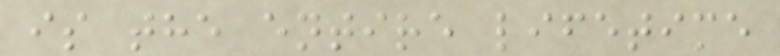is the entire lifetime
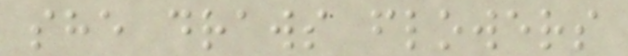she draws flowers
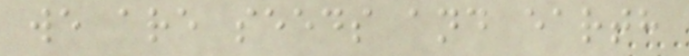we are seeds and earth
